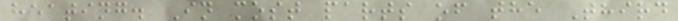heating. In most parts of the Third
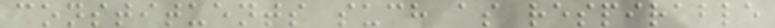constituents such as respirable
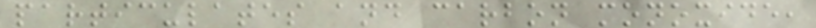particulates and carbon monoxide,
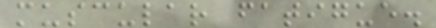muscular fatigue.
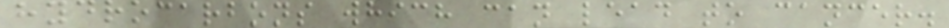hydrocarbons which can lead to cancer.
